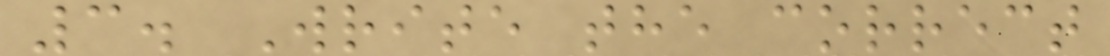3. Write the correct
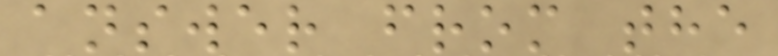answer from the
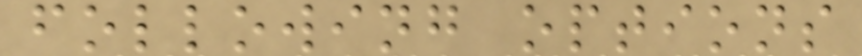following options
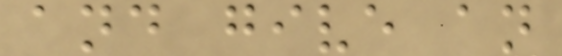and give an
